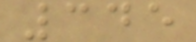345
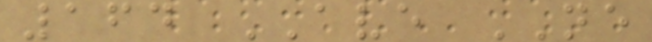164 AVE NE
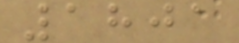1801
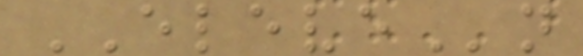ELEVEn
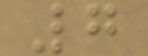7
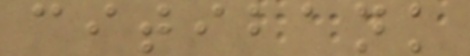citibank
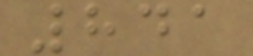841
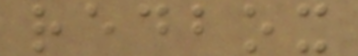redbox
